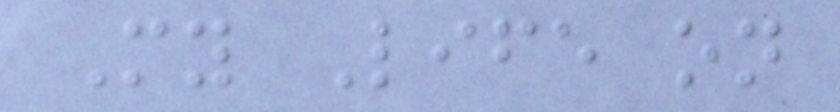My Life on
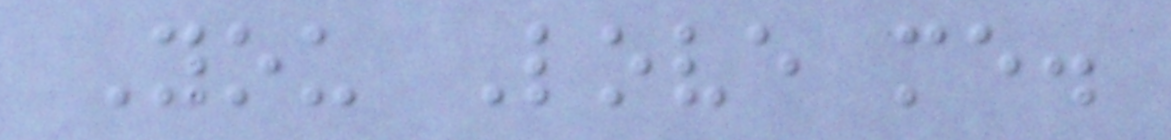You Love me.
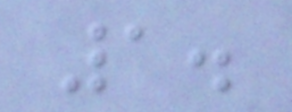1.
